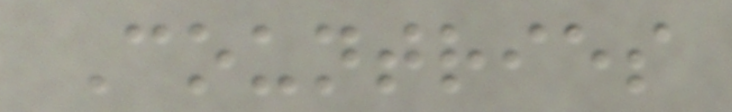Countries
